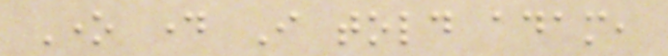One day I told adam,
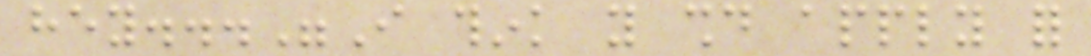hey..."I think you should apply for
